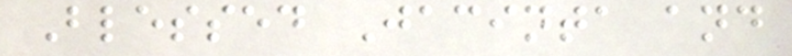Blessed Jacinta and
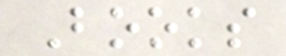Books
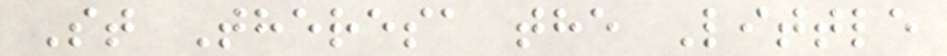St Theresa the Little
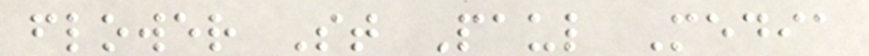flower St Paul Media
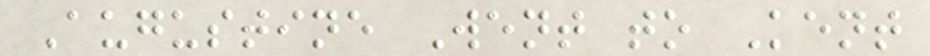Augustine Went to Kent
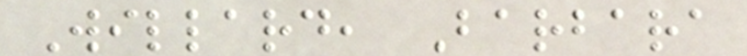Willard, Barbara
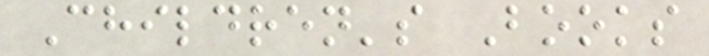Children's Books
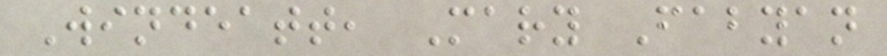Windeatt, Mary Fabyan
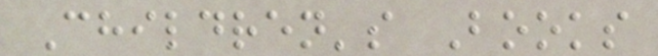Children's Books
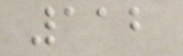112
